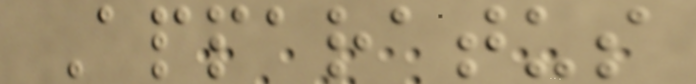Apparatus
